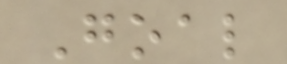Goal
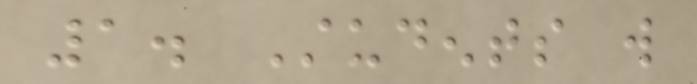1. Students will
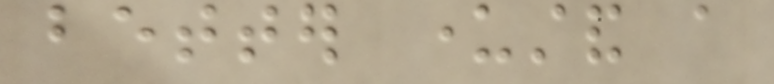better understand a
